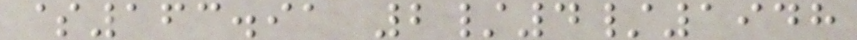$163.91 2/4/1948
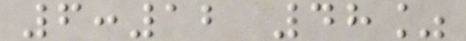6:12 48%
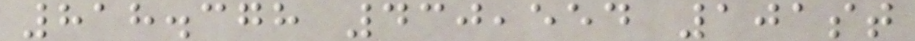818.378 430,554 101st
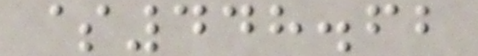$448.62
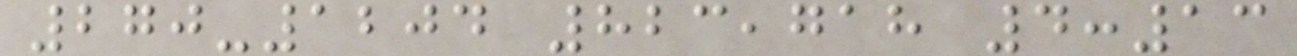270-1204 823,718 4:13
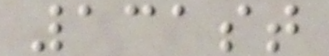131st
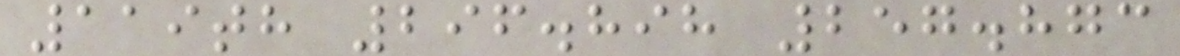119th 296.898 257.873
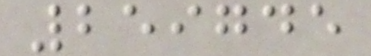259745
